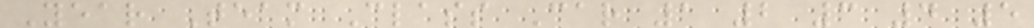Year Team Class Car 1 2 3 4 5
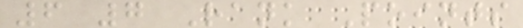6 7 Rank Points
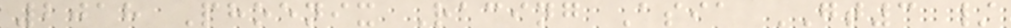2018 Phoenix Racing Asia GT3 /
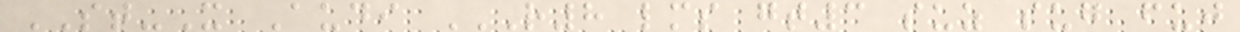ST-X Audi R8 LMS GT3 SUZ SUG FUJ
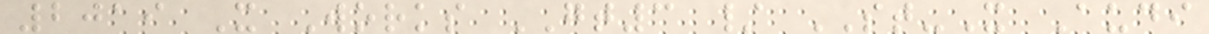2019 X Works GT3 / ST-X Audi
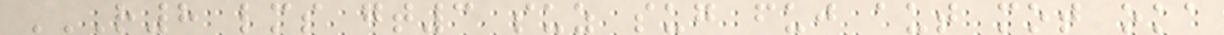R8 LMS GT3 SUZ SUG FUJ AUT MOT OKA
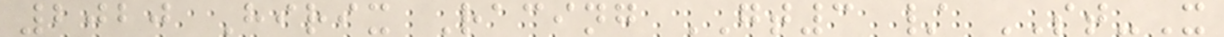2020 Hirix Racing GT3 / ST-X
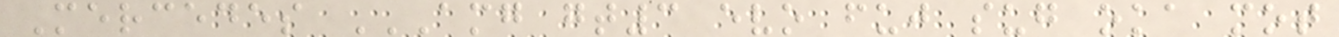Mercedes AMG GT3 EVO FUJ SUG OKA MOT
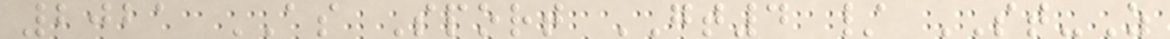2021 AS Sport GT4 / ST-Z
